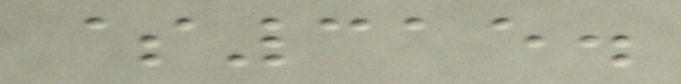$315.
